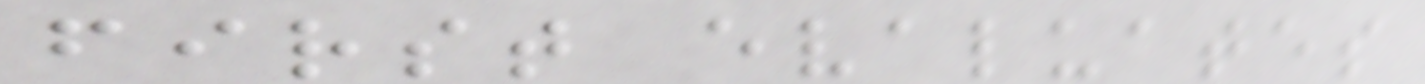first evaluates
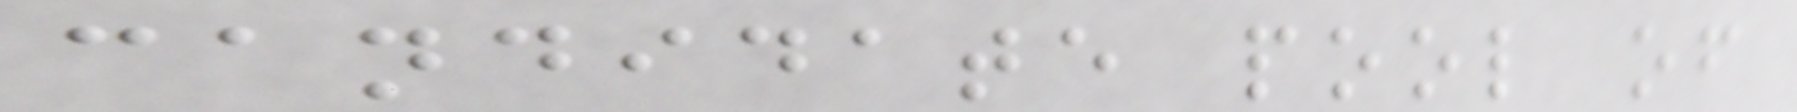candidate pool of
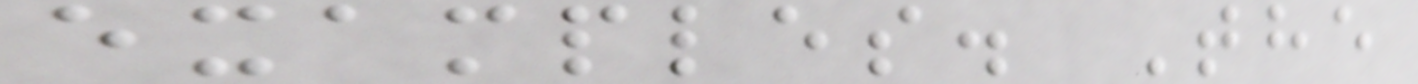examples. The
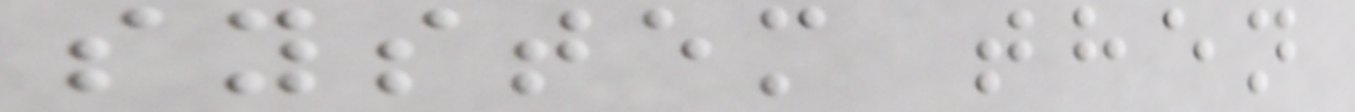system then
